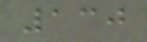130
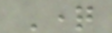Question
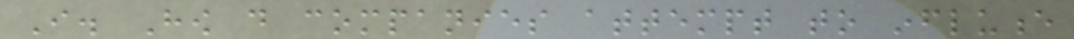I. How do companies attempt to influence
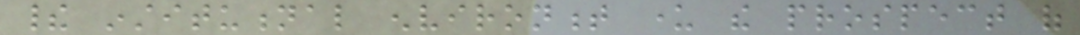their institutional environment under the prospect of
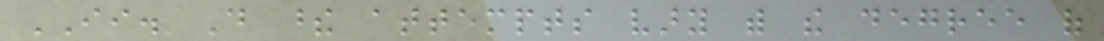II. Do these attempts vary with the degree of
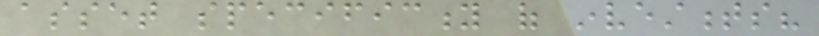asset specificity of investments?
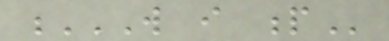W I P
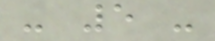- 5 -
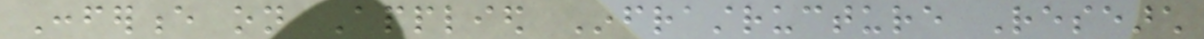Conference on Applied Infrastructure Research
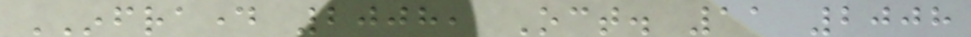INFRADAY 2008, Oct. 11 2008
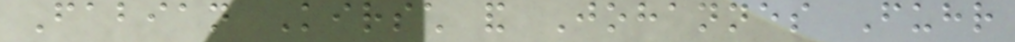Fabian Kirsch and Johannes Fuhr
